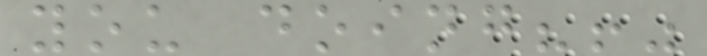you doing?!"
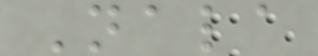Nala
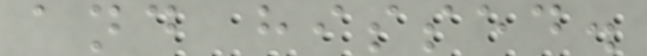and hissed.
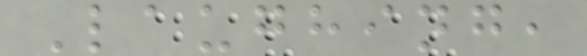Laughing,
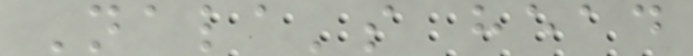Nala's head
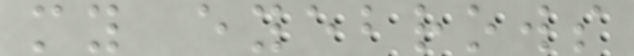my eyebrows
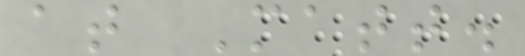at Matt.
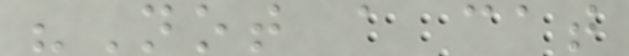"Not a cat
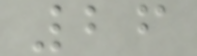26
